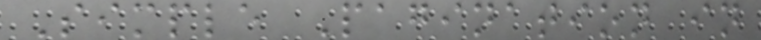Simple Pagination in
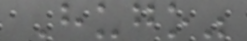Hugo"
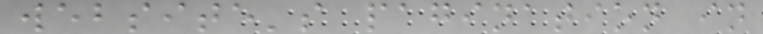website's pagination in
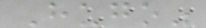Hugo"
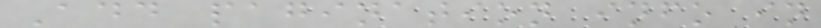Add pagination info in
